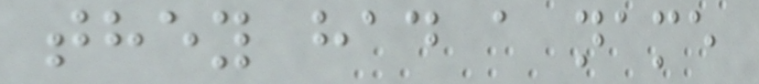they had a name
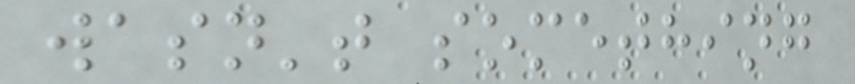wasn't something
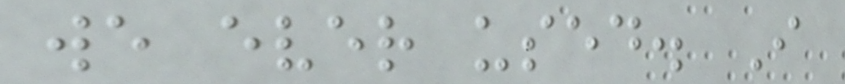we ever used. I
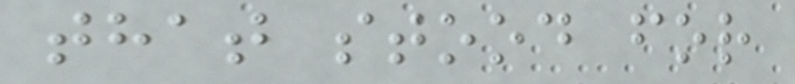that stood for
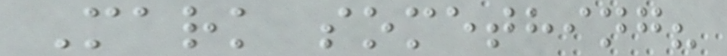Mark something?
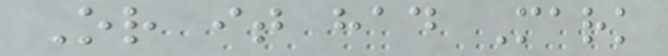Or it had Mark
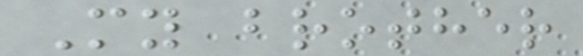My brother
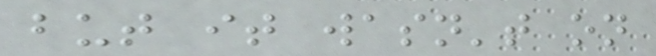but it wasn't on
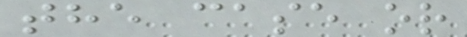the case or
